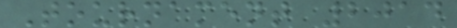Tournament 2014
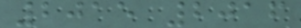2015 2016
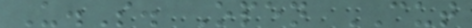U.S. Open CUT
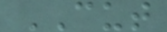CUT
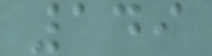149
